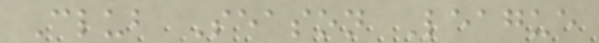Club Season League
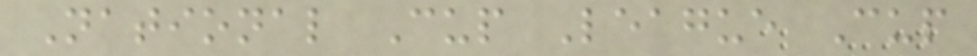National Cup League Cup
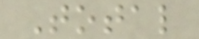Total
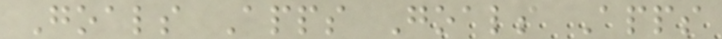Goals Apps Goals Apps
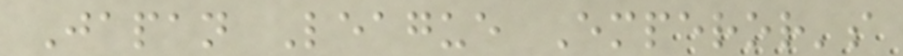Japan League Emperor's
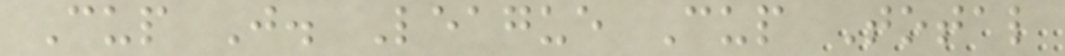Cup J. League Cup Total
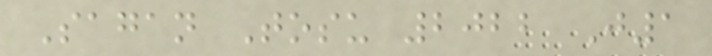Sagan Tosu 2022 J1
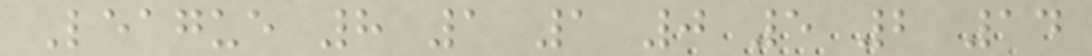League 8 1 1 0 5 2 14
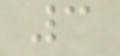3
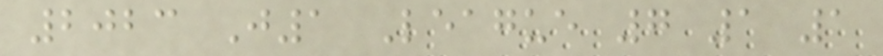2023 J1 League 7 1 1
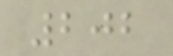202
